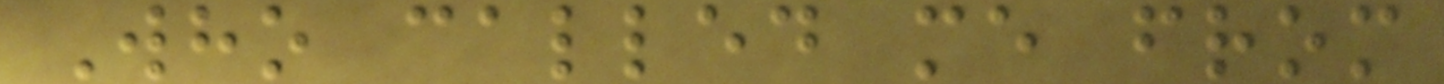Who called me from
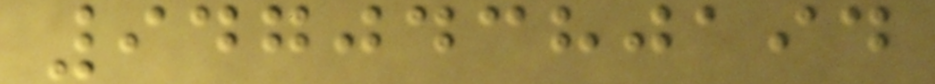94704380194
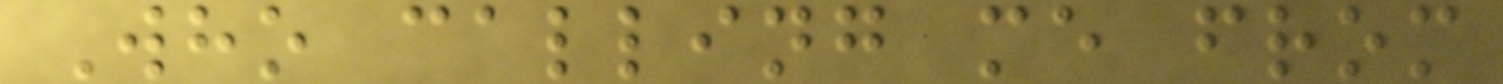Who calling me from
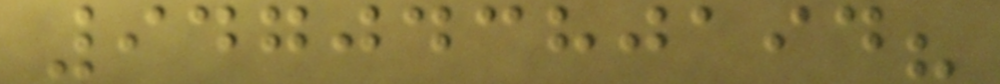94704380194?
